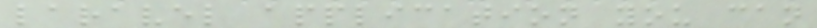laravel application you can
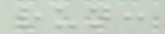run:
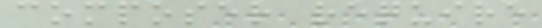composer require
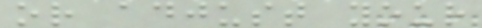or adjust your
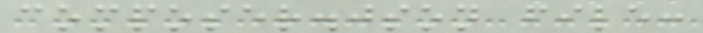composer.json file:
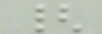{
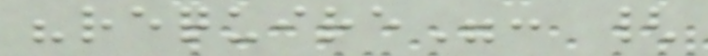"require": {
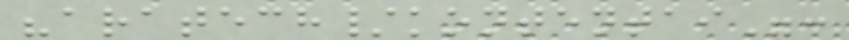"aratech/kontentai":
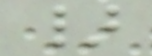}
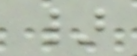}
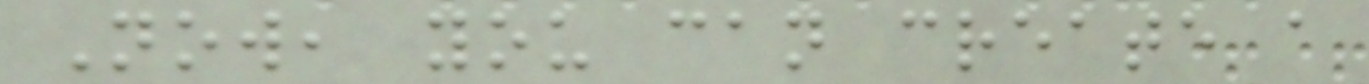Now, you can create a
